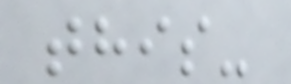this-
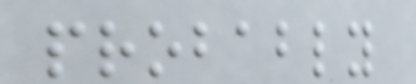probably
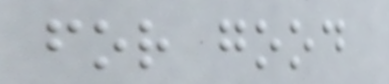for good
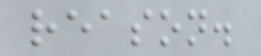reason.
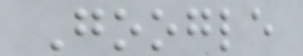Google
